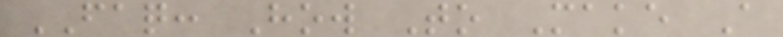FAQ: How To Make A
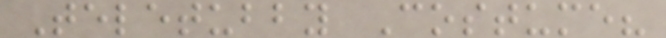Teletubby Costume?
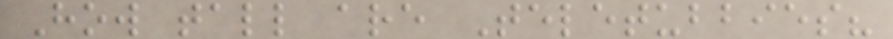How tall are Teletubbies?
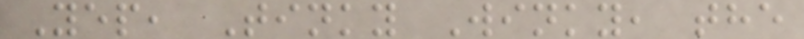Yep, Tinky Winky, the
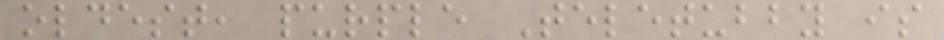oldest, purple Teletubby is
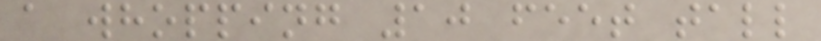a whopping 10 feet tall
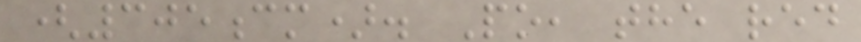(305cm). Po, the red
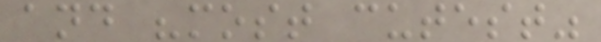and "most cutest"
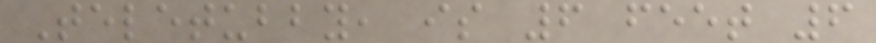Teletubby, is 6 feet 6
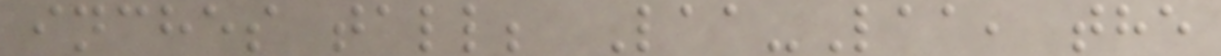inches tall; Laa-Laa, the
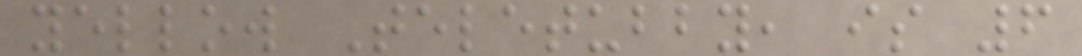yellow Teletubby, is 6
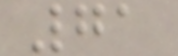71
